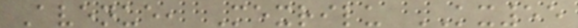Avenue, Mexrilu KX55
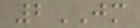2JM
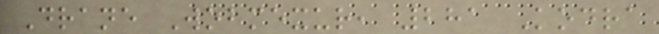Drane Wobmexur, 281 Kodra
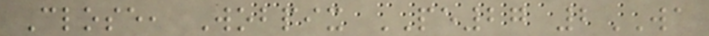Close, Wobpix PE27 2WA
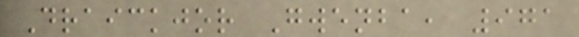Draickjor Gwenba, 971
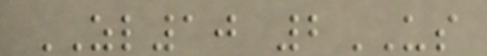ZL10 2US
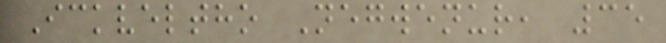Ickveltho Negwenur, 35
